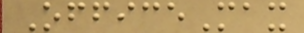OfficeMax
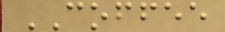COFFEE
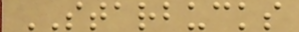STARBUCKS
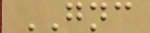GNC
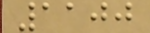1100
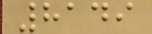8149
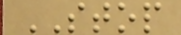STOP
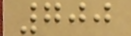700
